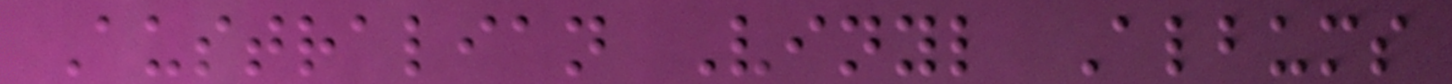Australian Vinyl Albums
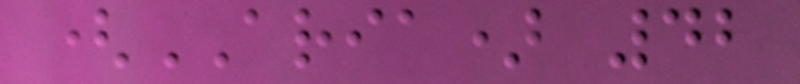(ARIA) 42
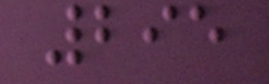295
